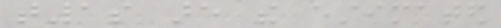t1s are the estimated
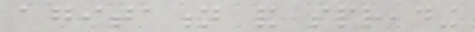agitation and spreading
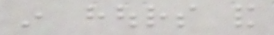in hours and
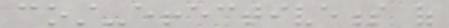cost-effectiveness of
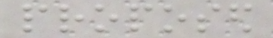proposed
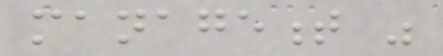management was
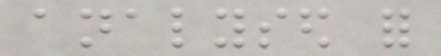analysed for
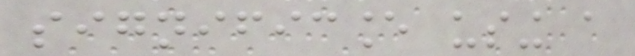significance using a
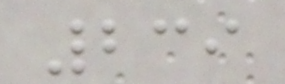239
